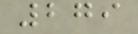279
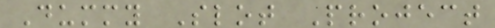Dummy Slot Project
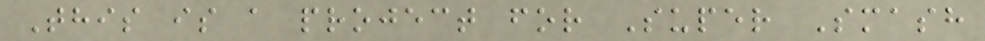This is a project for Super Smash
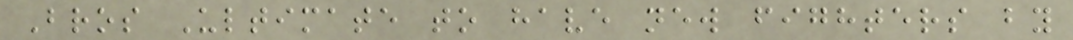Bros Ultimate to have new fighters by
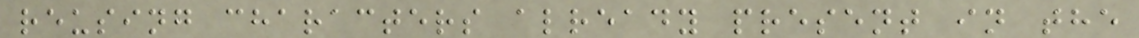reusing characters already present in the
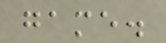game.
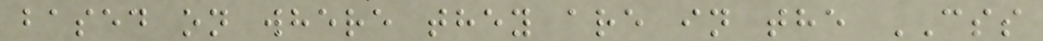based on where they are in the CSS
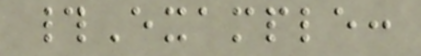#Example:
